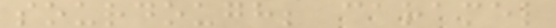sourdough; caramel
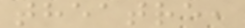theatre,
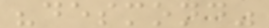"desmond"
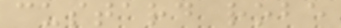custard robe
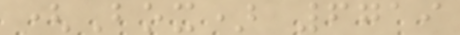(Box) 6719
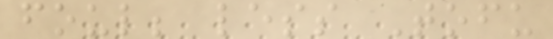foul; less Tofu
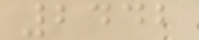2442
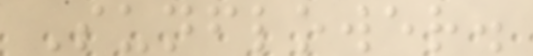Sunflower.
